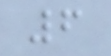6
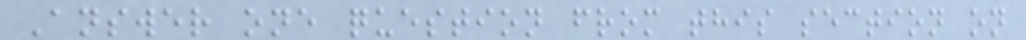Answer one question from this section on
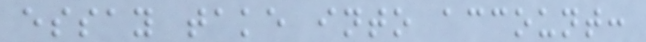essay take into account:
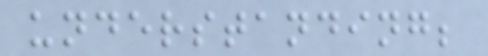understanding;
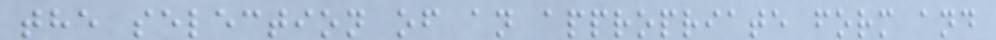the selection of an appropriate form and
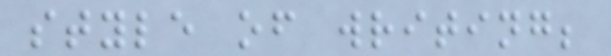style of writing;
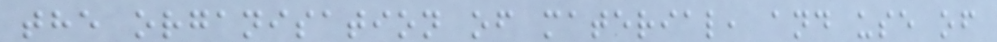the organisation of material, and use of
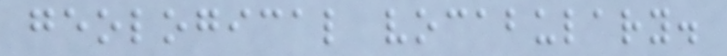geological vocabulary.
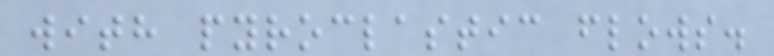with pyroclastic flows.
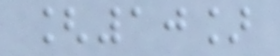[10]
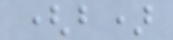(b)
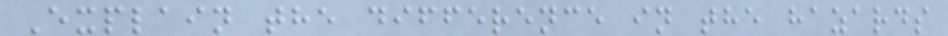Explain the difference in the hazards
